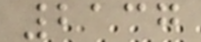2137
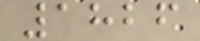1826
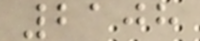2108
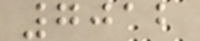7012
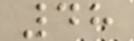48
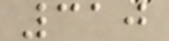310
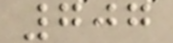707
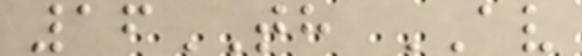16TH AV
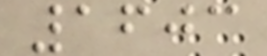1603
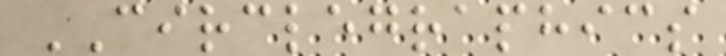CIRCLEGRAPHICS
